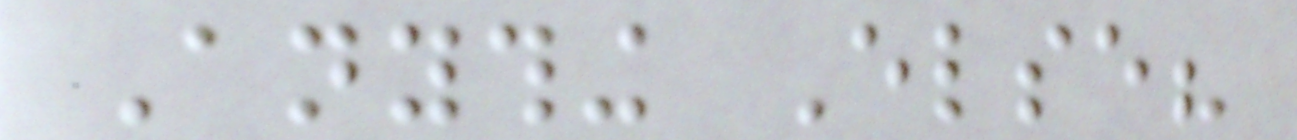Anything Else?
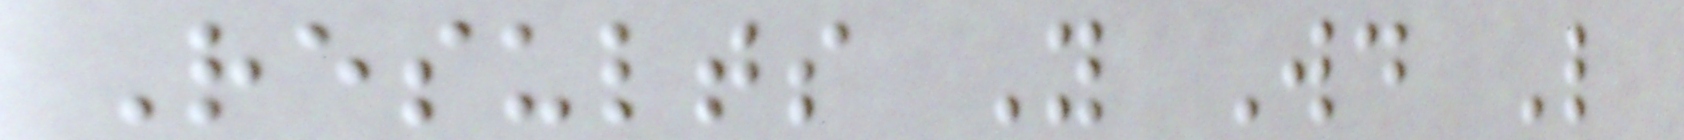Results You Would Like
